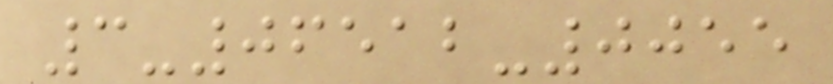3-06512-0055
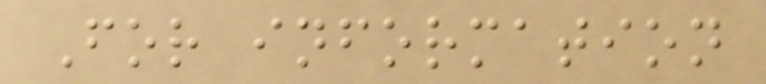For information
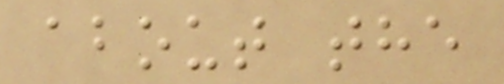about the
